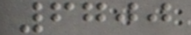6700
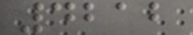4212
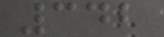342
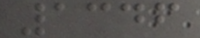1346
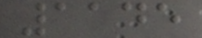1145
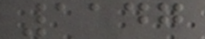1147
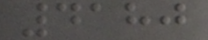4180
